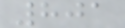801
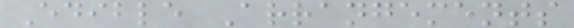Edible Arrangements
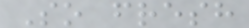So fresh
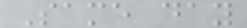Same day
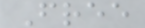Free
